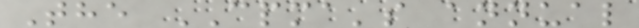The CPMA's annual
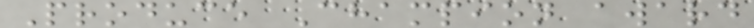Produce Champion award
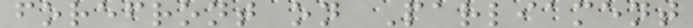forefront on Parliament
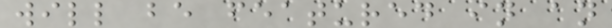will be featured in an
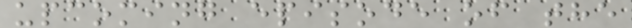upcoming episode of the
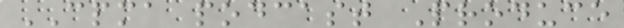CPMA podcast Produce
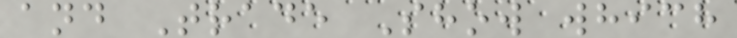and Trade Show which
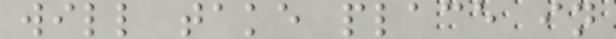will take place in
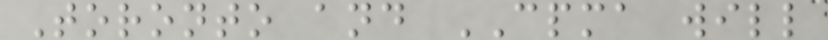Toronto and CPMA will
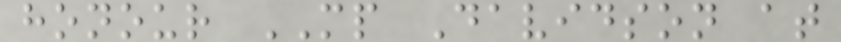honour MP Davidson at
